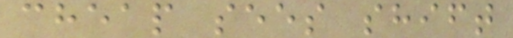cheap sees shift
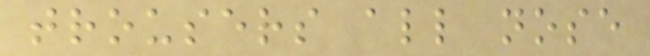trousers all nose
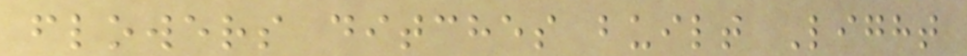flowers ditches built Light
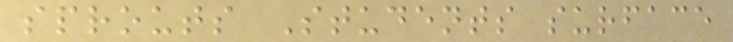sprouts Students surface
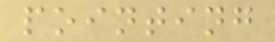pointing
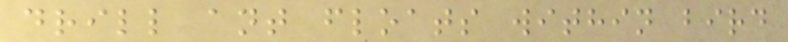drill ant floats within bird
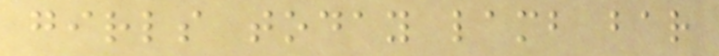girls today lamb bar
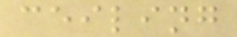ceiling
